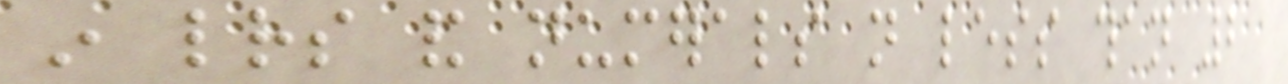in letters and numerals not less than 2
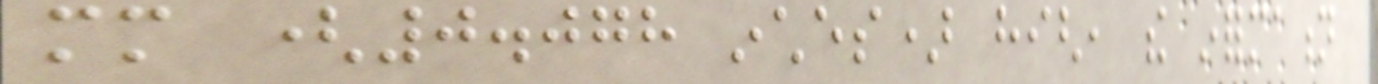mm (0.078 inches) high, the information
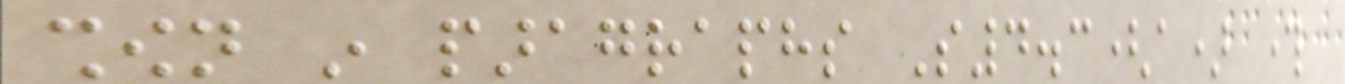shown in paragraphs S4.3(a) through
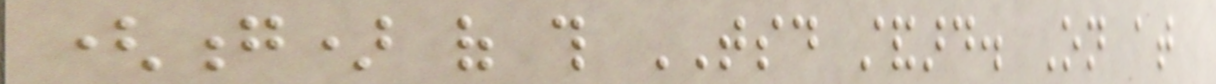(g) of this TSD standard. On at
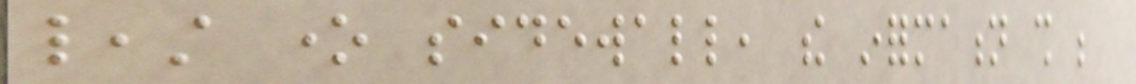least one sidewall, the information shall be
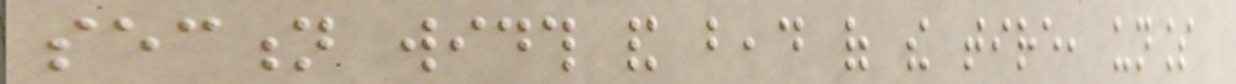section width and bead of the tire, unless
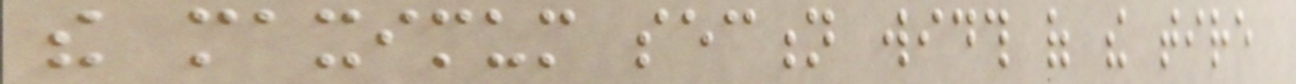the maximum section width of the tire
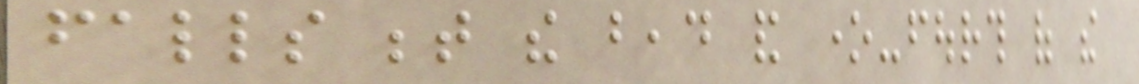falls between the bead and one-fourth of the
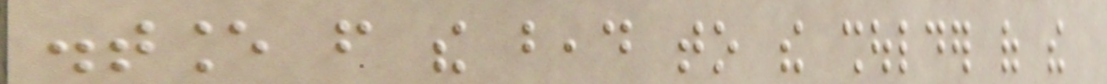distance from the bead to the shoulder of the
